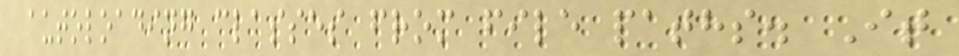autoloading classes from file paths. It
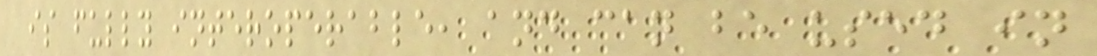is fully interoperable, and can be used in
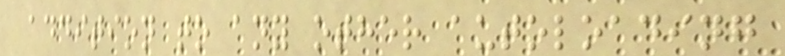addition to any other autoloading
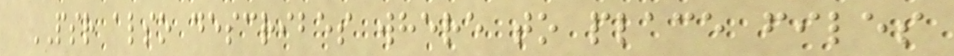PSR also describes where to place files
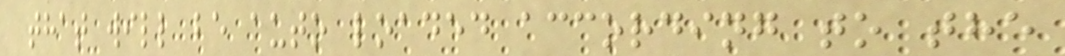that will be auto loaded according to the
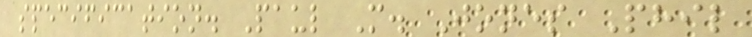specification. Paul M. Jones Phil
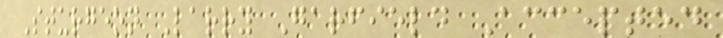Sturgeon Larry Garfield Accepted
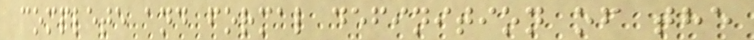complete and formal definition of the
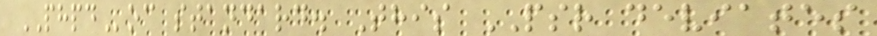PHPDoc standard. This PSR deviates
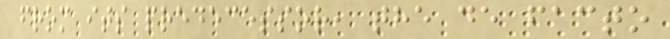from its predecessor, the de facto
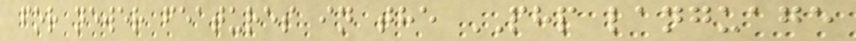for newer features in the PHP language
